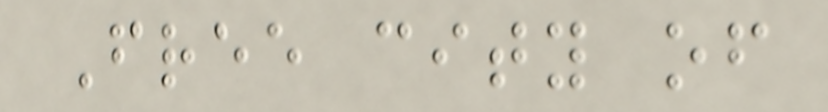Free city of
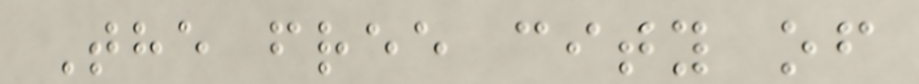The free city of
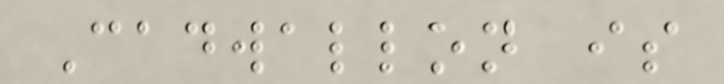Cadwallon is
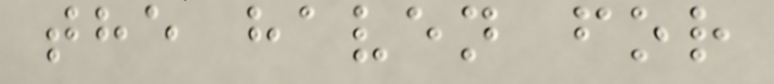the haven for
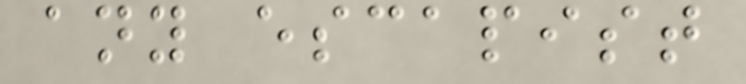any escapist
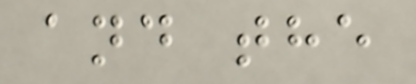and the
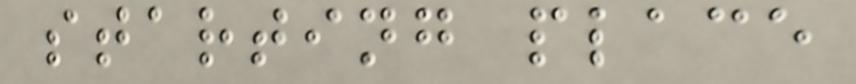starting place
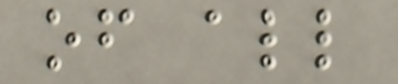of all
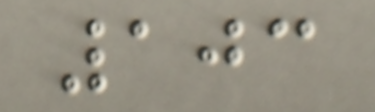103
